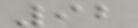92
